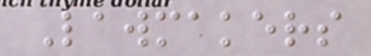Lawmakers
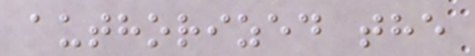authorized the
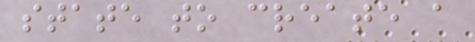state to create a
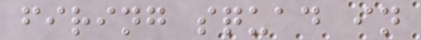firing squad in
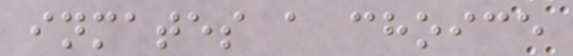inmates a choice
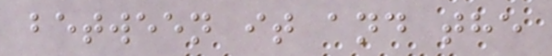between it and the
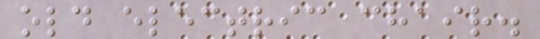old electric chair.
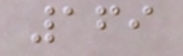169
